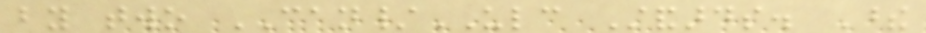by two CAN/ULC Standards. These
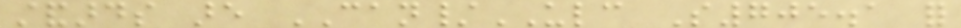standards are CAN/ULC S705.1 for
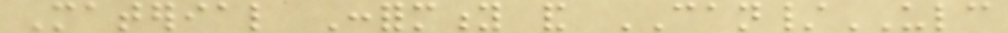Material Conformity and CAN/ULC
